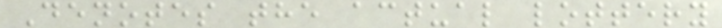Denotes the actual lottery
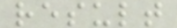result
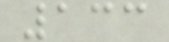133
